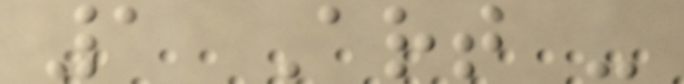1 Art -
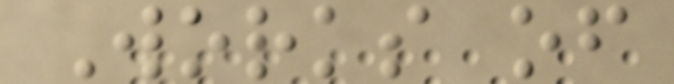Works of
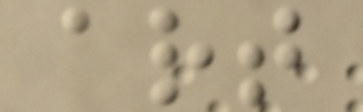art
